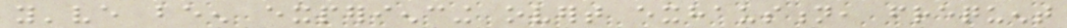you've been experiencing overt exhaustion, frequent
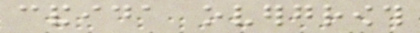candida overgrowth
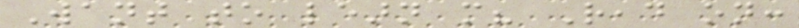Want to learn more? Read on:
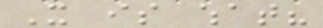It is what?
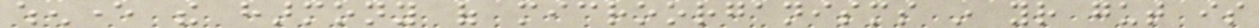whenever the harmony of microorganisms in your gut is
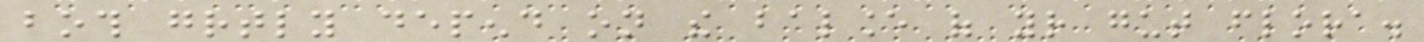both greatly depend on the balance of your gut flora.
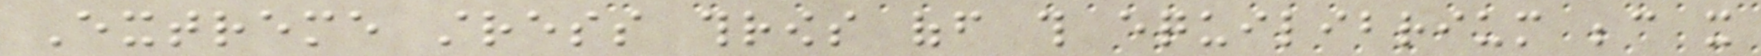Extreme stress throws off this equilibrium because it
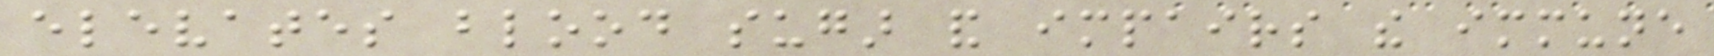elevates blood sugar and impairs the immune
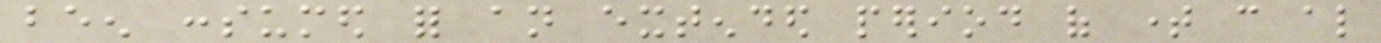been consumed for an extended period of time can also
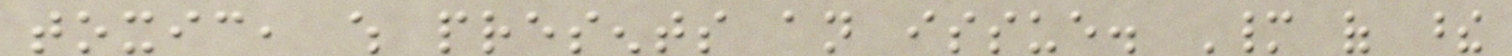toxic, which presents an issue. Many of these
